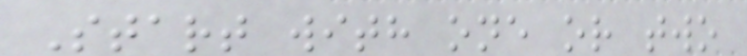Start with one or two
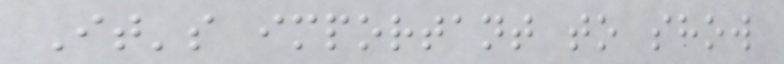It's important to show
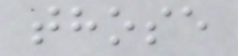those
